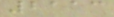2113
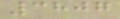3807
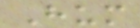Hum
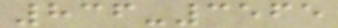836-3565
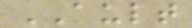AULT
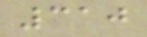310
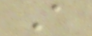A
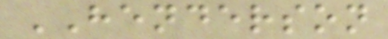HENDERSON
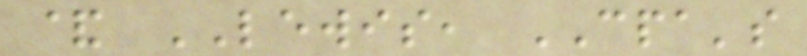& LEWIS, CPA's
